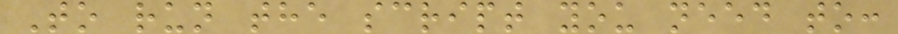To run the script you need to:
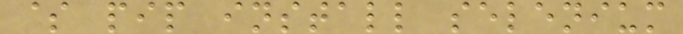$ pip install selenium
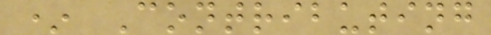* Contributing
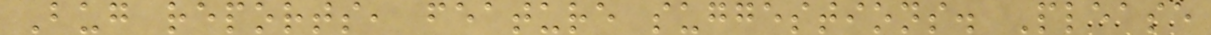Bug reports, feature suggestions. Please
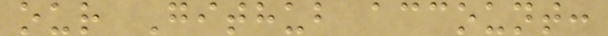our Github account:
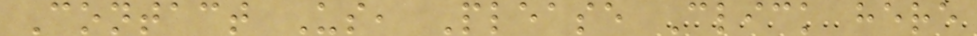Contact Us, Please Click here
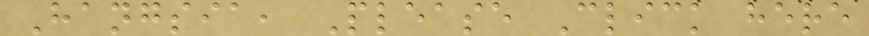Hangsia, Please Click here
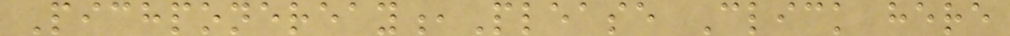Pichponereay,Please Click here
